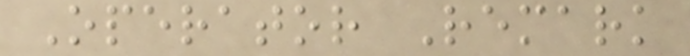Operator Remark
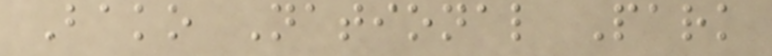Bako National Park
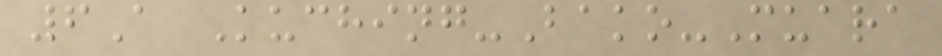6A Kuching-Bako-Muara
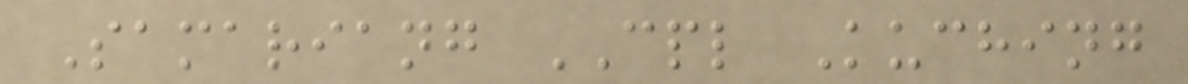Samariang CPL Kuching
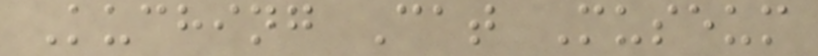Kuching Cat Museum
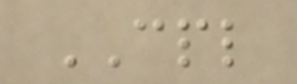CPL
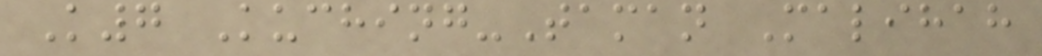K7 Kuching-Taman Malihah
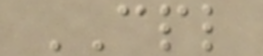CPL
